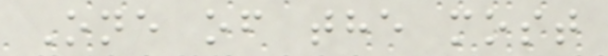One of the most
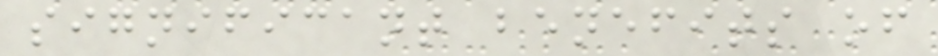significant benefits of
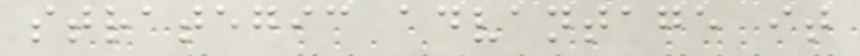strategic advantage it
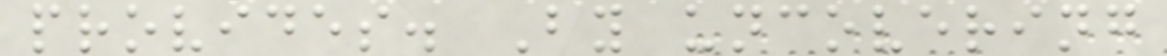provides. By uncovering
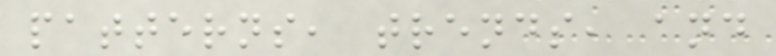patterns, trends, and
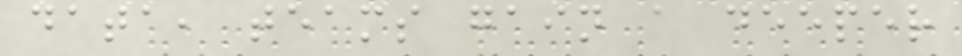data, teams gain a deeper
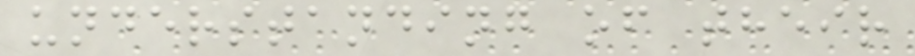understanding of their
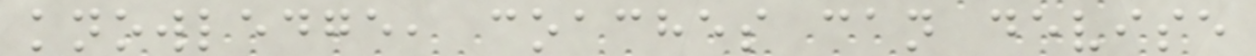knowledge, coaches can devise
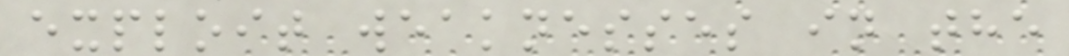exploit weaknesses in the
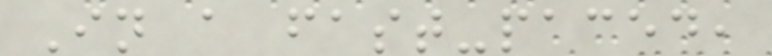In a fast-paced,
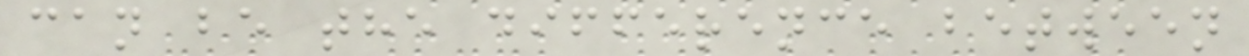can be the difference between
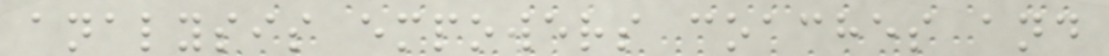analysis empowers coaches and
